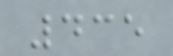435
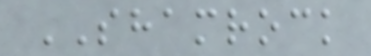SHAMROCK
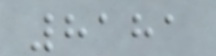8181
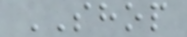SHOP
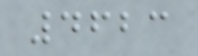4623
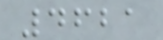4621
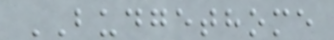BUDGETHOME
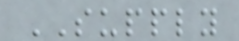SUPPLY
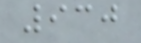930
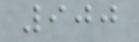900
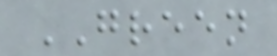GREEN
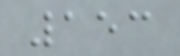153
